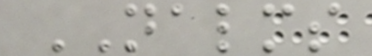NALMS
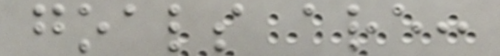goals are:
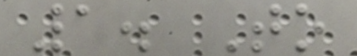1. To
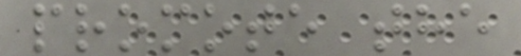promote the
